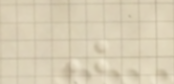Be
